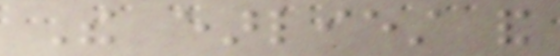The earliest and
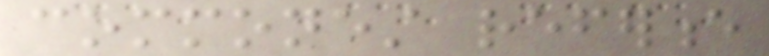commonest reference
